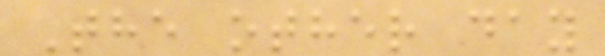The other day
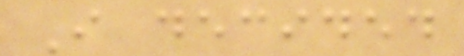I decided
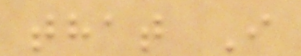that I
